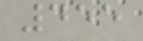455
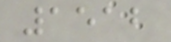1512
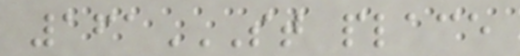161ST PLACE
